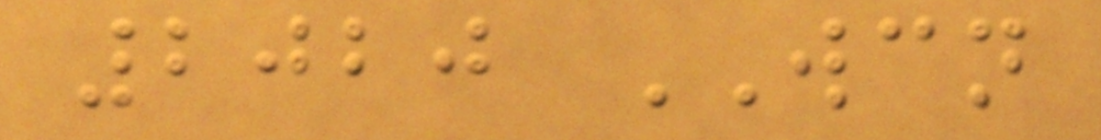2020 WCN
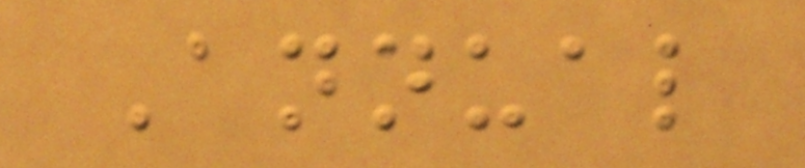Annual
